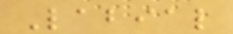Labial
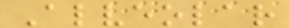Alveolar
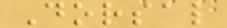Dorsal
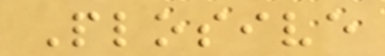Plosive
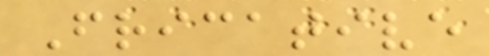Fricative
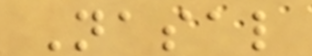Nasal
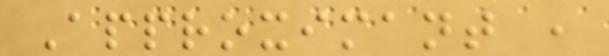Approximant ,
